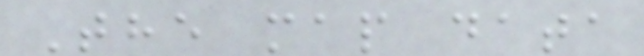The map data
